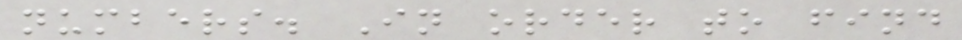numbers. In order to find
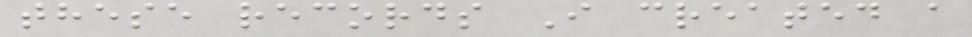these records I created a
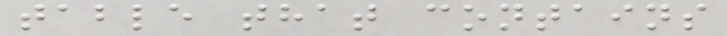table that contains
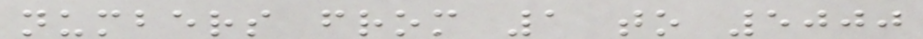numbers from 1 to 5000
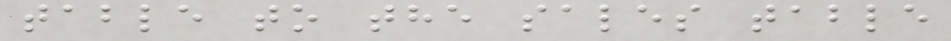table to the sales table
